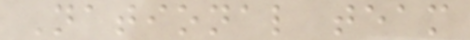National team
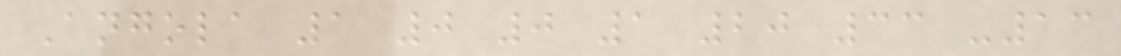Angola 1 0 0 1 20 33 -13
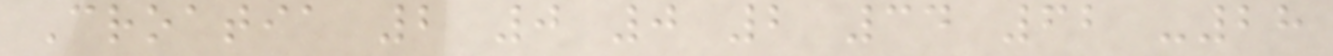Croatia 2 0 0 2 34 62 -28
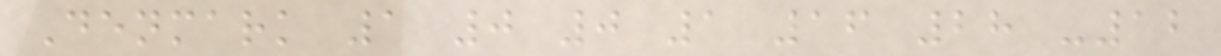Denmark 1 0 0 1 16 28 -12
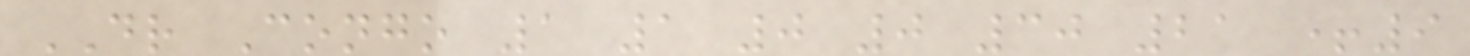DR Congo 1 1 0 0 30 21 +9
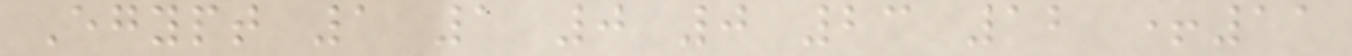Egypt 1 1 0 0 23 12 +11
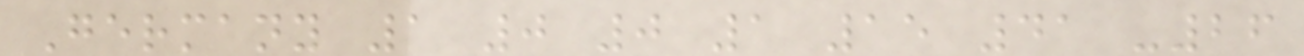Germany 1 0 0 1 15 41 -26
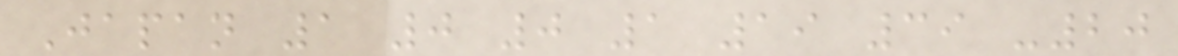Japan 1 0 0 1 19 39 -20
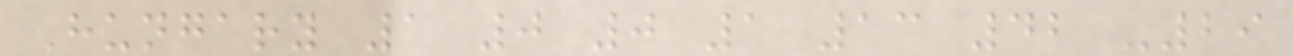Hungary 1 0 0 1 13 42 -29
